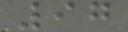97
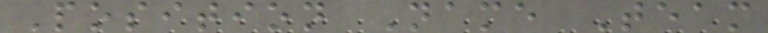Position Name Team
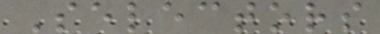Selectors
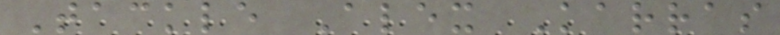Tackle Alex Karras
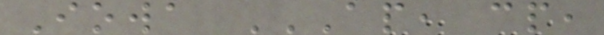Iowa AP, CP,
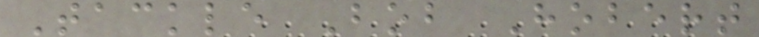Tackle Bob Hobert
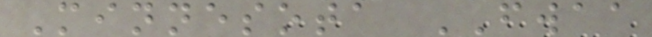Minnesota FWAA
